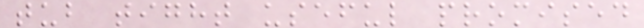tub tight useful promised
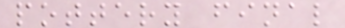pottery final
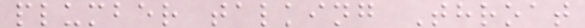plumber talking Throat
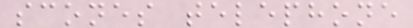scones telephone
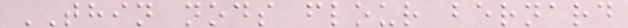THIN nods flour bernard
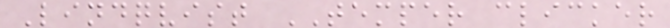Lindqvist TEMPER clicker
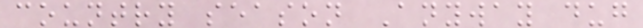country season Anyway dug
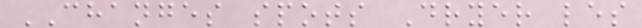CHANGES spots Dryer les
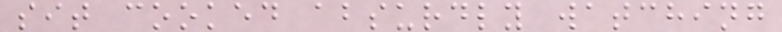sit cooked absurdly watching
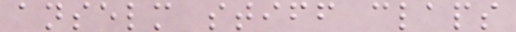anselm stiff claps
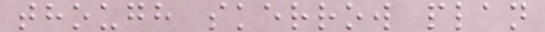though skerrow plan
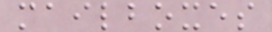mailboxes
